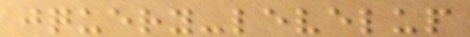jquery-levelup
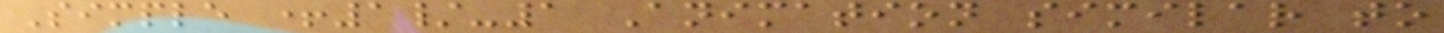Simple +1/-1 Animation similar to
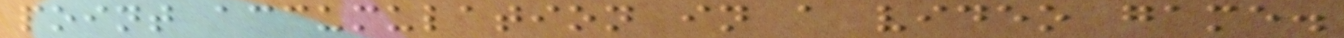point accumulation in a video game.
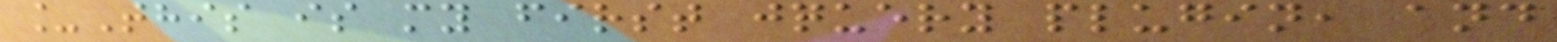_This is my first jquery plugin, and
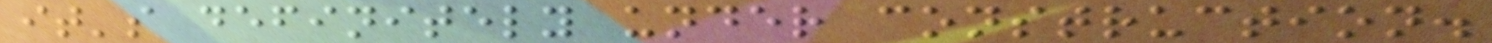it's definitely under construction.
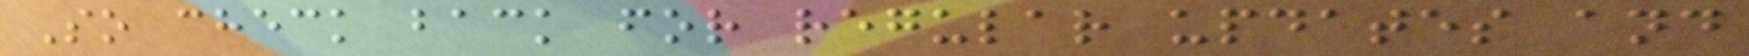So check back for regular updates and
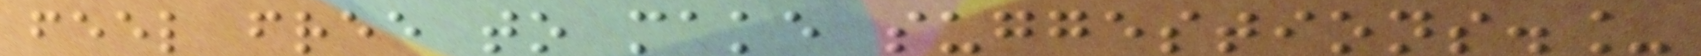feel free to make suggestions._
